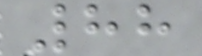88
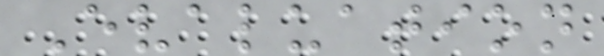Evaluation
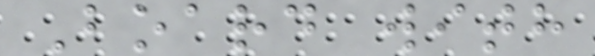Board with
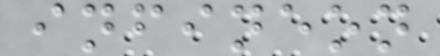infineon
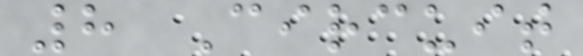8 Circuit
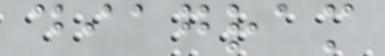diagram
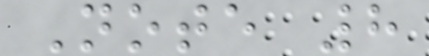Note 8
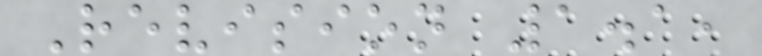Revision 1.1,
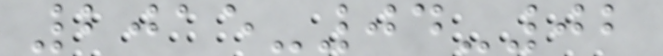2015-04-02
